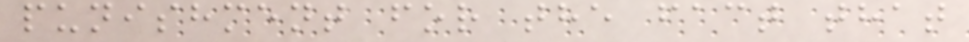punishment for the fact that
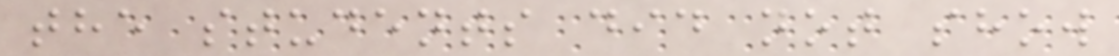the students did not show
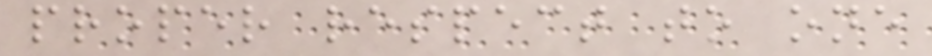proper respect to one
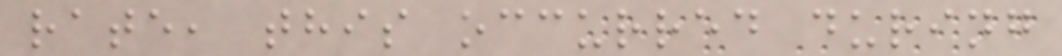rate, this occurred during
